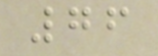76
